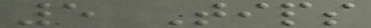5 Tips
